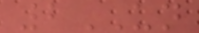2UN
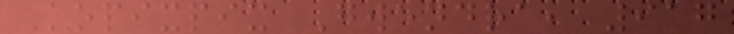Kopixpix Gwendra, 917
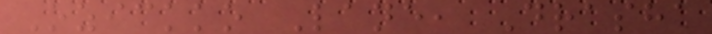Ozickko Lane, Drasha
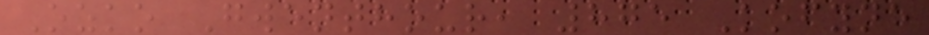Ozko Gwenthour, 875 Kofyne
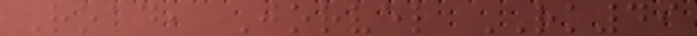Road, Jorvel RK49
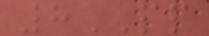8PP
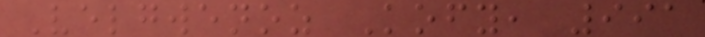Velgwenoz Kofy, 991
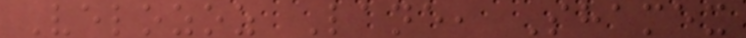Velozoz Lane, Shamex
